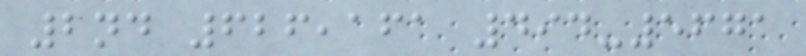2nd 626,161 494-5671
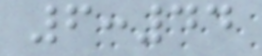6:44
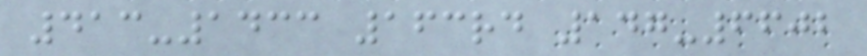413-1433 163rd 147-6602
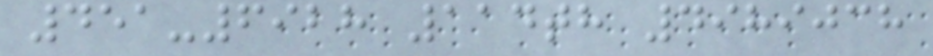451-6928 114th 4989038
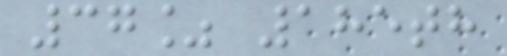37% 185th
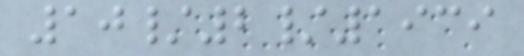10/2/1939
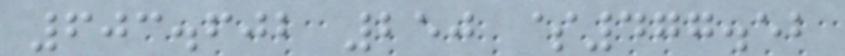603.602 250 $477.52
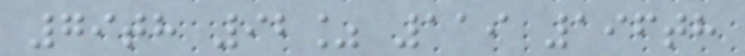79th 92% 119 196th
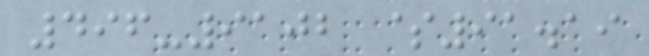496-9102 $91.19
